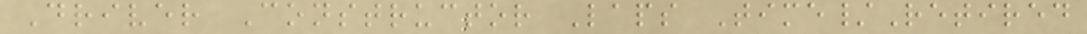Driver Constructor Laps Time/Retired
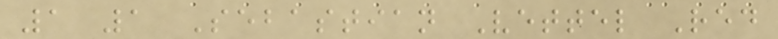1 1 Sebastian Vettel Red
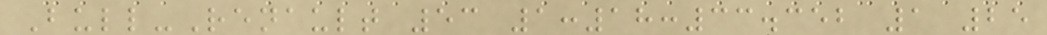Bull-Renault 53 1:18:33.352 1 25
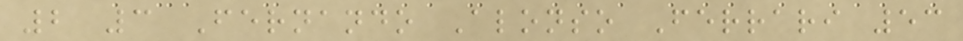2 3 Fernando Alonso Ferrari 53
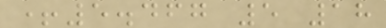+5.467 5 18
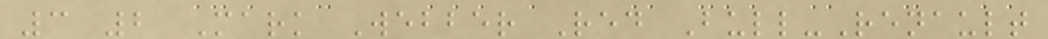3 2 Mark Webber Red Bull-Renault
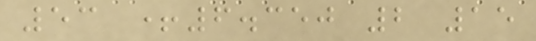53 +6.350 2 15
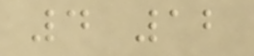4 12
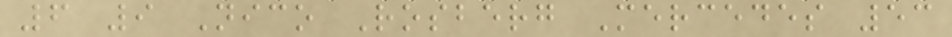6 9 Nico Rosberg Mercedes 53
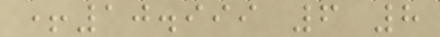+10.999 6 8
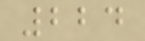224
